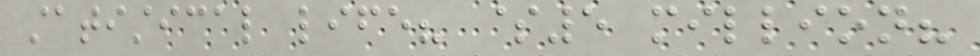statistical life? $5 million?
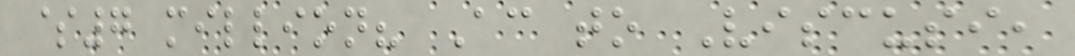$7 million? According to Viscusi,
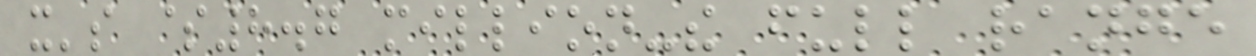it's $8.7 million-the full range
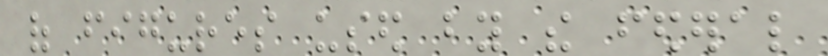of figures used by the federal
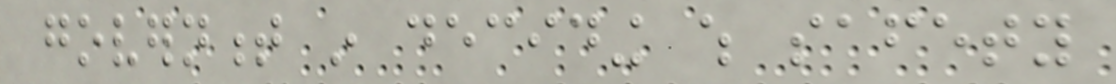government in deciding which safety
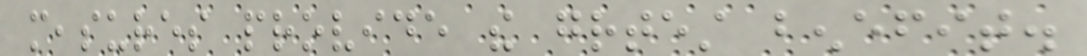measures provide the greatest benefit.
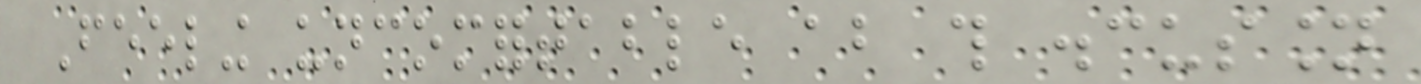Feeling uncomfortable about this discussion
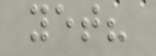yet?
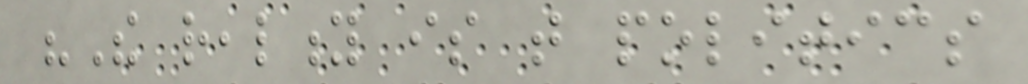"The reality is that politics
